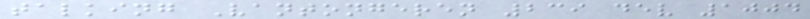talking Vantongeren 239 dev 1004
